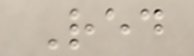Red
